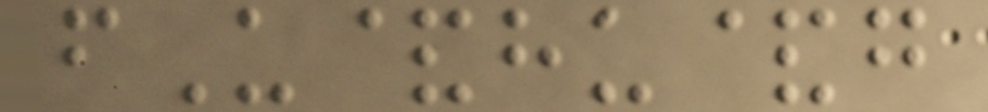fU&hu&g
